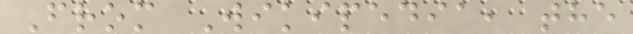From Wikipedia, the
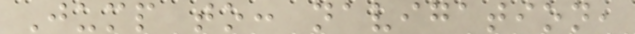Jump to: navigation,
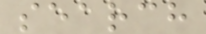search
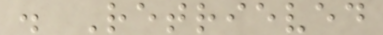. Retrieved
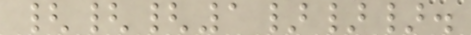{{{1}}}.
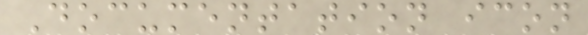Documentation icon
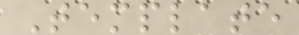Template
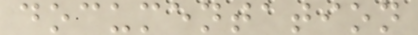documentation
